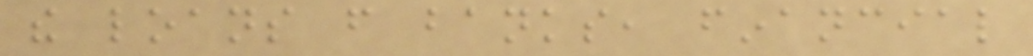the loans from banks, financial
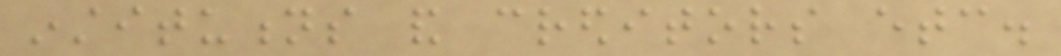institutions and creditors etc.
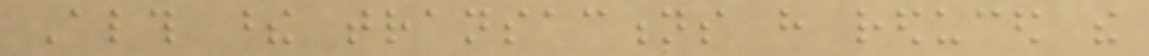Although these transactions have reduced the
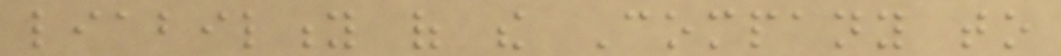liability of the Company to
